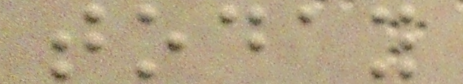today
